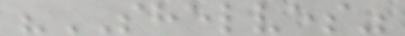"SHELVES"
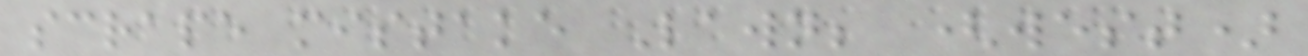scrape mistake Lawn; (west)
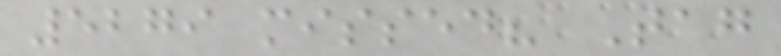5279 missed? Tag
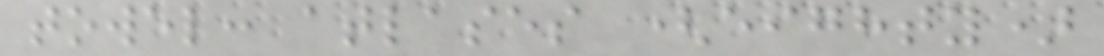towel: atlases (eighty)
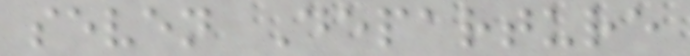seven Departure
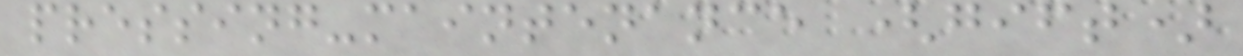pressing-maintenance (gift)
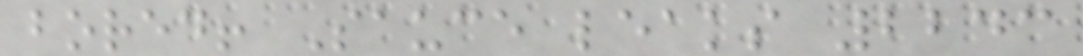bored! Sauce leaks 2243
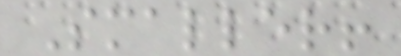Smaller!
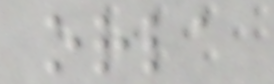orla
